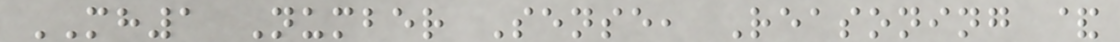MH1 Number Sense, Reasoning &
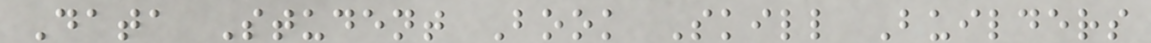Data Student Book Skill Builders
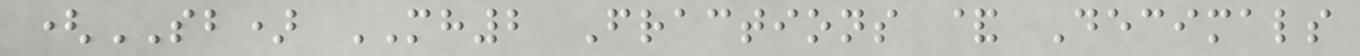(SB) MH2 Fractions & Decimals
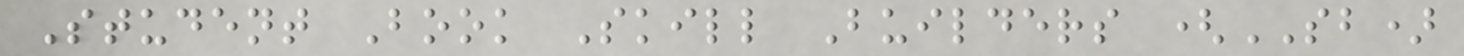Student Book Skill Builders (SB)
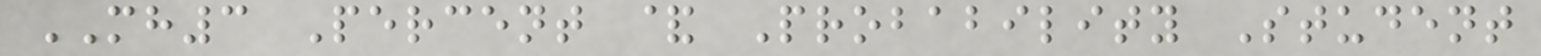MH3 Percent & Probability Student
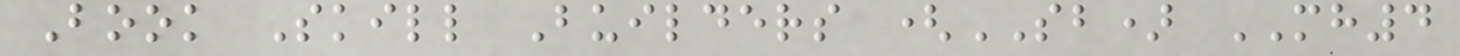Book Skill Builders (SB) MH4
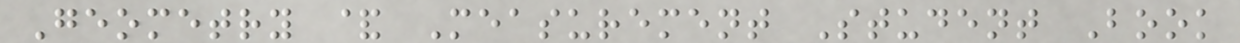Geometry & Measurement Student Book
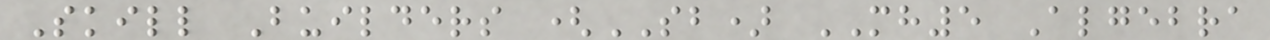Skill Builders (SB) MH5 Algebra
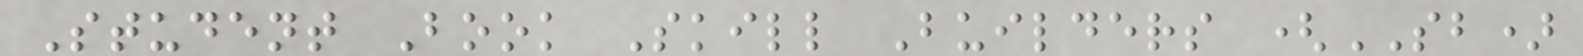Student Book Skill Builders (SB)
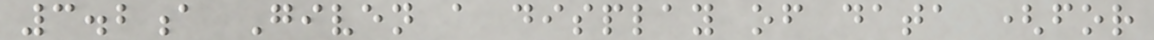3.2a Given a display of data (for
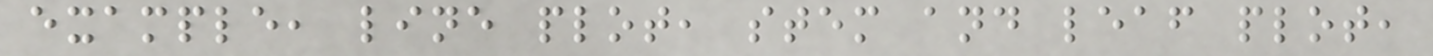example, line plot, stem and leaf plot,
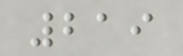219
